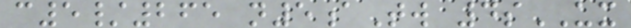c5/265 n5aTw 4sUX
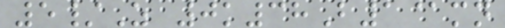5/Z 0k38B1@mn
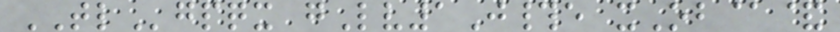TLgpqx gLv1J#e xOb@&
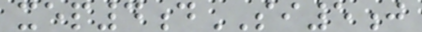xep4dSI5j
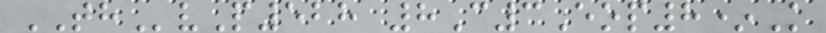THvP528 8C3Eop8*K
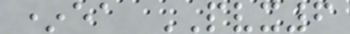*ea PVX6
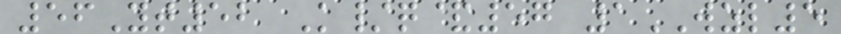56Yt52 K/q&57 1WZL5
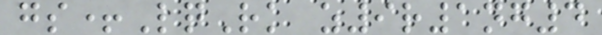gs+LqRk z9r1ng4
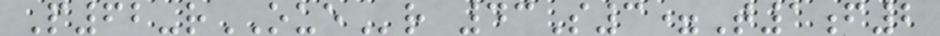P62-rOUEr 43S3=T1f2
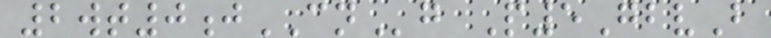2wt0jCNg P5GbvB
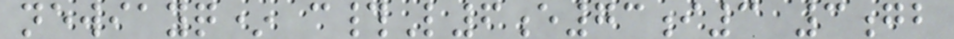newiayq* c#L6e73i3 3gb
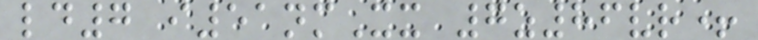ld7 i51nmXx 7z86vr+
